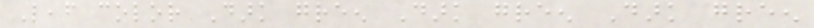Leaf color Dark green Dark green Dark green
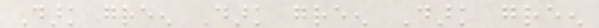Dark green Dark green Dark green
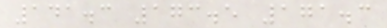141.3 173.5 171.3
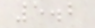5.2
